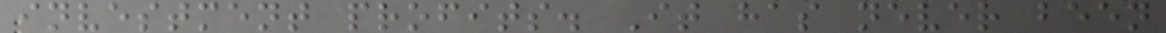investment profits. It has never been
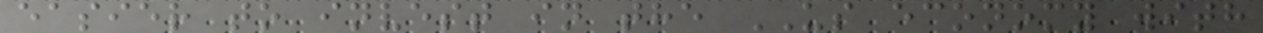easier to invest in the US economy with
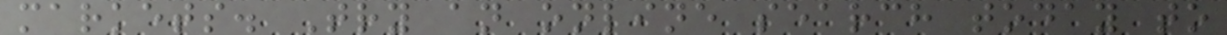markets. Try an online search today to
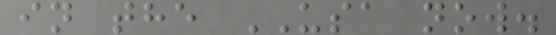in the USA now.
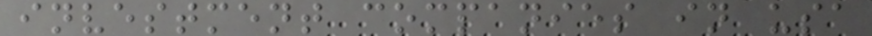investment companies in usa
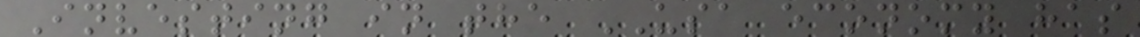Investing in the USA economy has
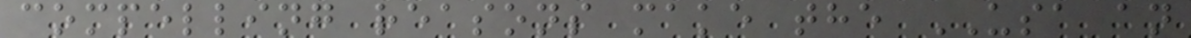compelling reasons make the USA an
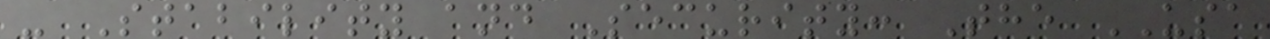- Stability and Security: The USA
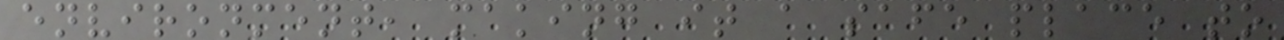environment, making it a safe place to
